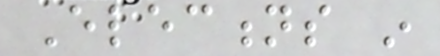Elections in
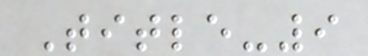Title-9
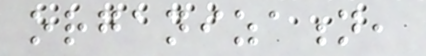organization,
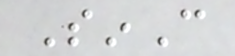SinC
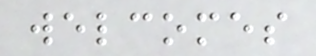welcomes
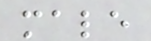male
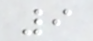9
